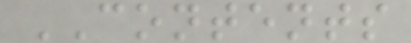CONTENTS
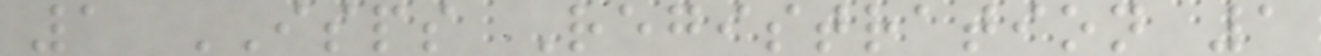1 ISPS Registration 1
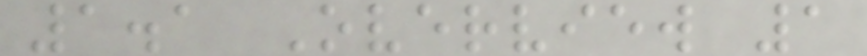1.1 Overview 1
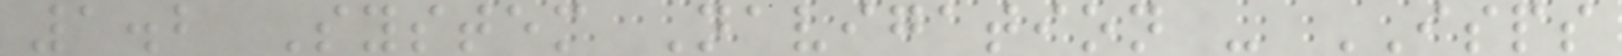1.2 System Navigation - ISPS
